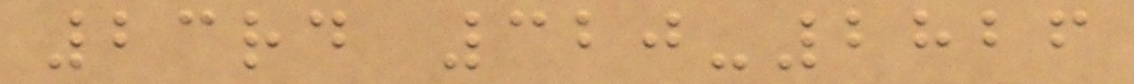23rd 320-2826
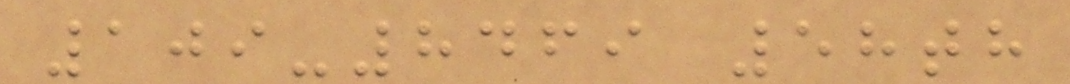109-8469 58th
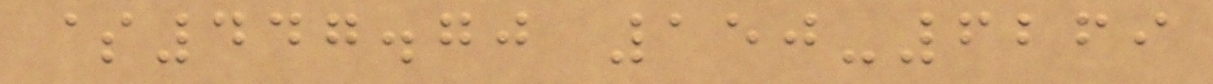$447.70 150-6269
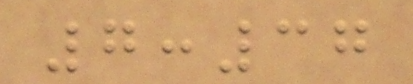7:37
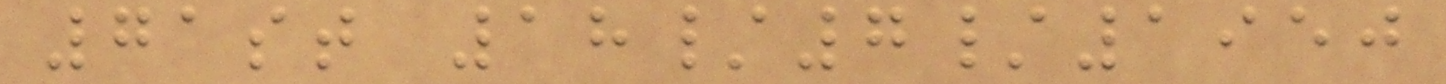71st 18/7/1950
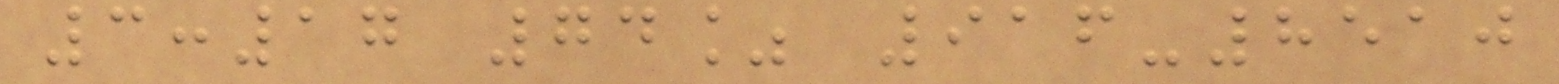3:17 74% 916-8510
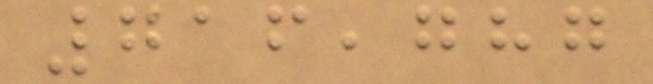716,787
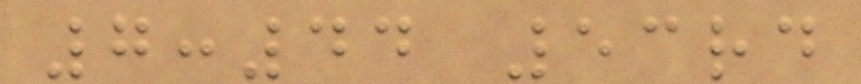7:44 53rd
